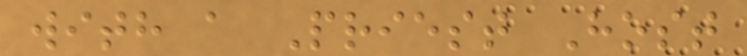with a Priest Host
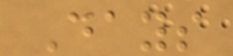Days
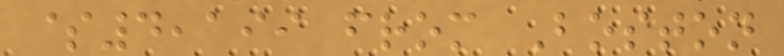$4,199 from Boston
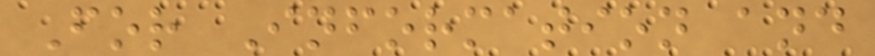For Information and
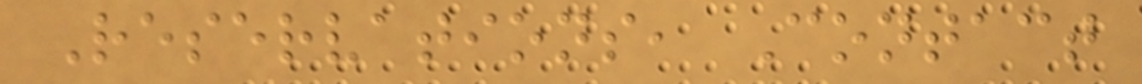Reservations, Contact
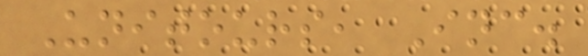Unitours, Inc.
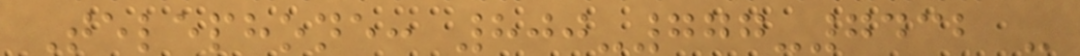Telephone: 800-777-7432 -
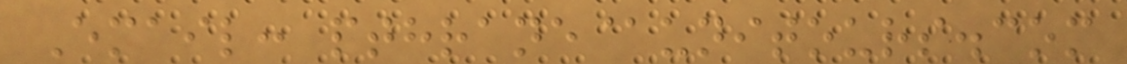Email: pthrane@unitours.com
